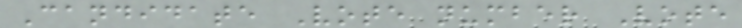Candidate Vote number Vote
